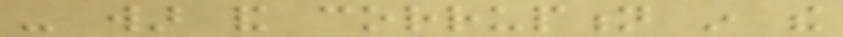- war and corruption in the
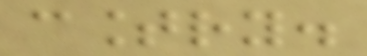country.
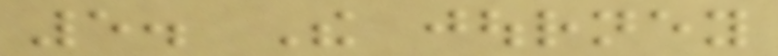5. The journey
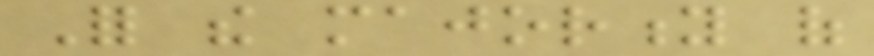For the majority of
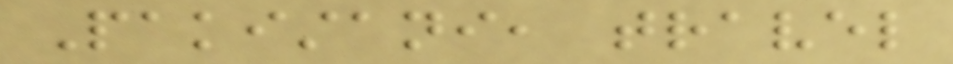Pakistani, travel
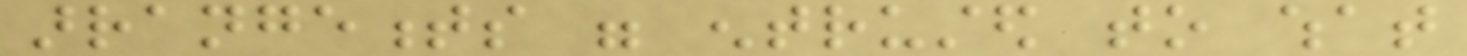arrangements were entrusted to what
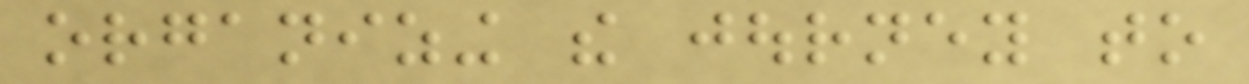organizing the journey to
